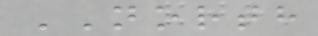NORTH
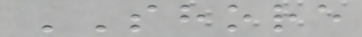SHORE
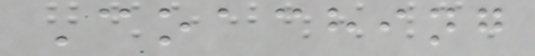Coaching
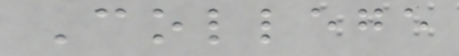College
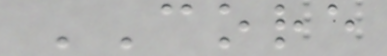CORE
